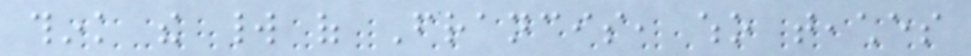think the world of Francis, who teaches
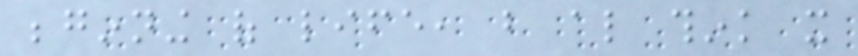beginning of life, but also think it
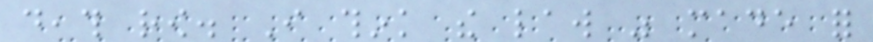death row. I think the law was made for
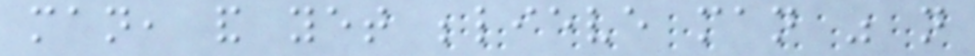man, and yet believe man was not
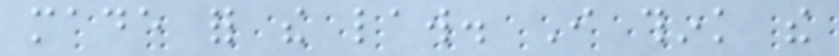made for the law. I think the
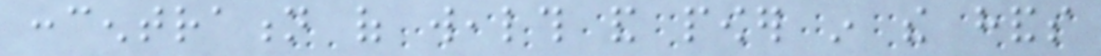concentration of wealth and power in the hands
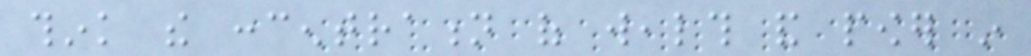think the concentration of wealth and power in
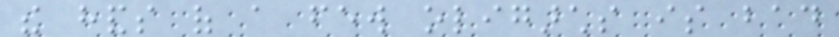the hands of a few oligarchs is bad
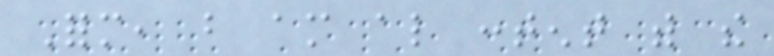Form, but am also content with the
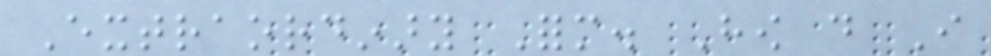Extraordinary Form. How do I
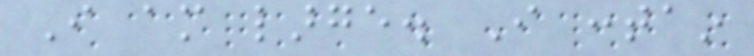I am large. I contain
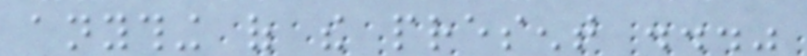anything of the present ..."
